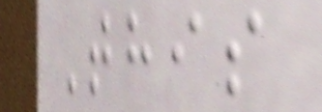This
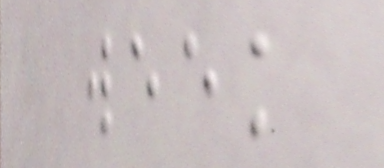week
